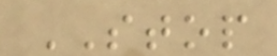STOP
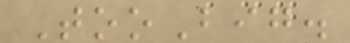TooBig.
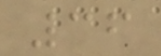36
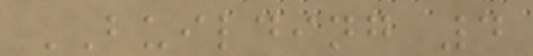BUILDING 4
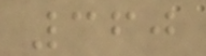360
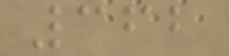362
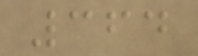364
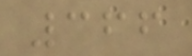366
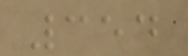354
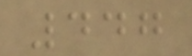447
